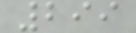299
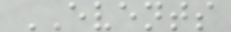EVENTS
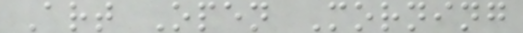Art Open Morning
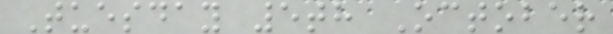Tuesday 5th October
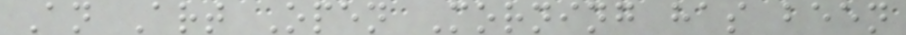An Art Open Morning has been
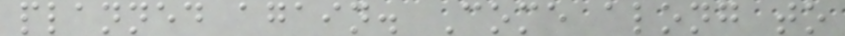planned again. Come along to
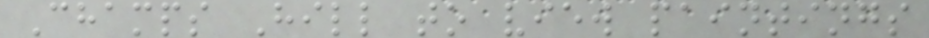Champs Hill to view paintings
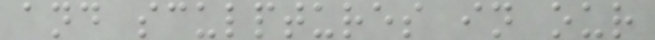and sculptures in our
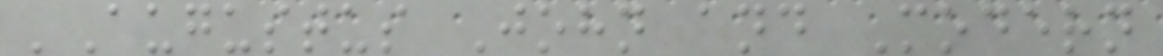'Augustus John and Modern
